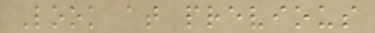Look at previous
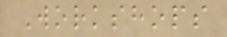Workshops
